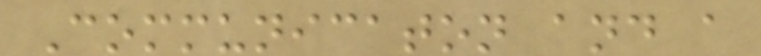Communicaton and a
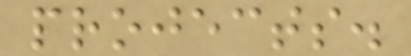projects.
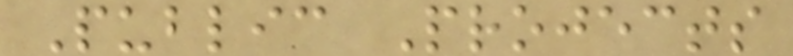Public Projects
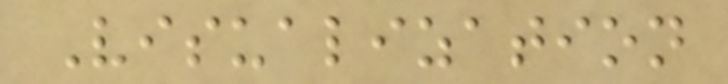Visualization
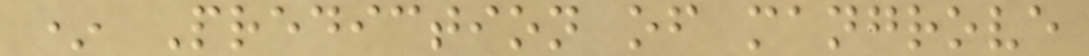* Prediction of mangrove
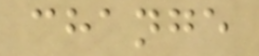change
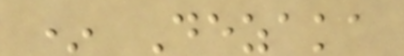* Dezaka
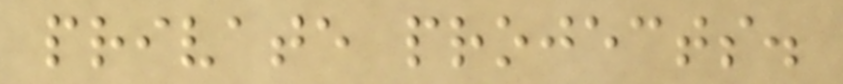private projects.
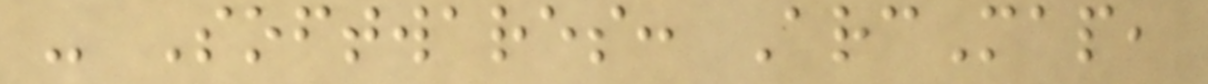- Softwares: ArcMap,
